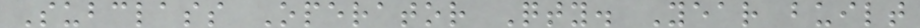Subclass Operator Qty. Year built
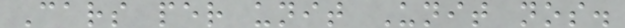Cars per unit Unit nos.
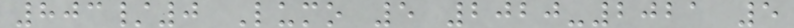803/0 Lumo 5 2020-2021 5
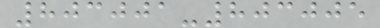803001-803005
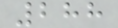288
